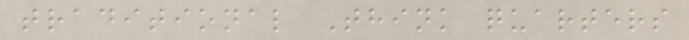traditional Think quarters
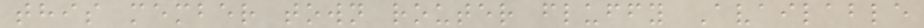this member town router fluffy Available
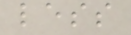less
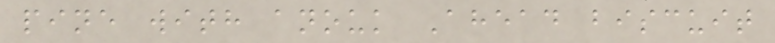pine with anouk Ahead biscuit
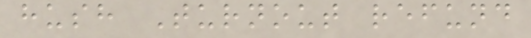hush Turnout refund
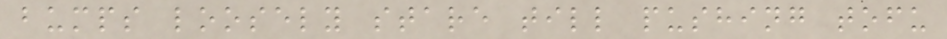bumps loosely stare till pushing tofu
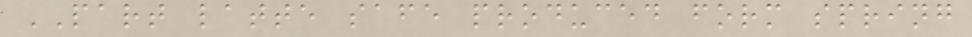PART latte safe produced form spring
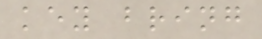key bring
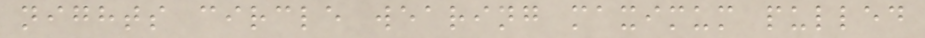nights circle wearing maximum pulled
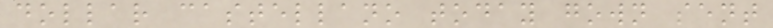dollar castellano today gown sent
